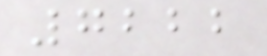7222
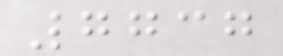7737
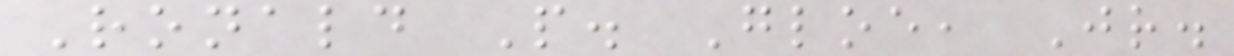Ronald P. Gloe, Jr.
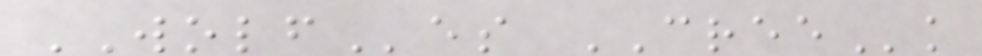WOLFes CREEk
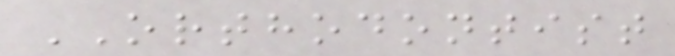ORTHODONTIST
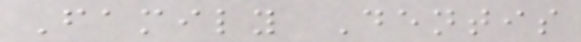Family Dentis
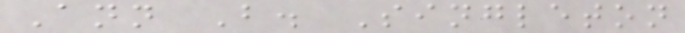Ann B. Singleton
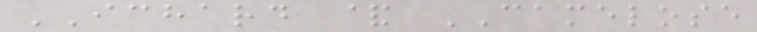ICHARD & CAMELOSE
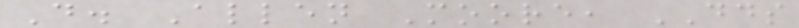D. Allen Moore, DDS
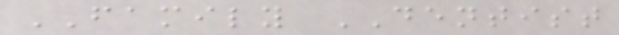FAMILY DENTIST
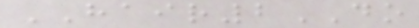HAIR2DO
